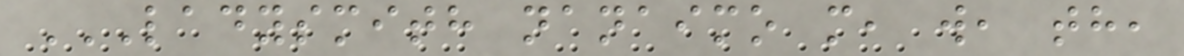LADYSMITH NANAIMO M, W, TH,
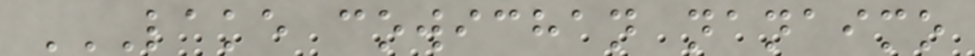LAKE COWICHAN NANAIMO
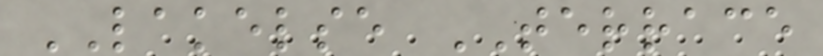LAKELSE TERRACE
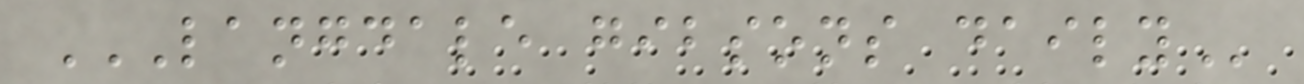LANGDALE GIBSONS DAILY
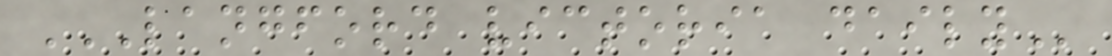LANGFORD VICTORIA DAILY
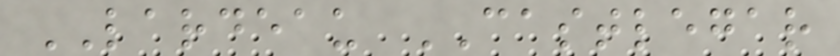LARDEAU CASTLEGAR
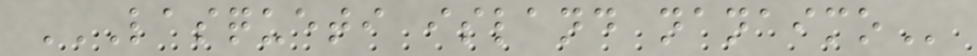LASQUETI ISLAND NANAIMO
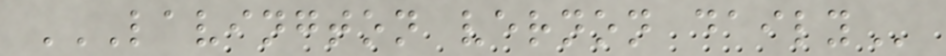LAVINGTON VERNON DAILY
